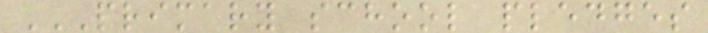PRIMARY SCHOOL PLEDGES
